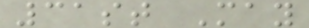31st May
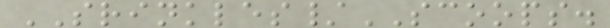SRINKLES/SCOOPS.
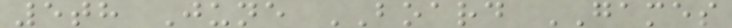5th June BOARD GAMES
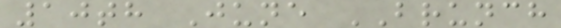10th June BRUNCH
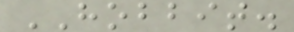HOBBIT.
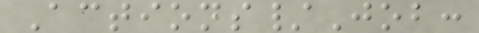Actions/Job:
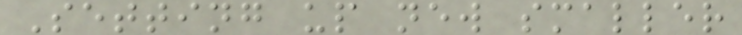Setting up new smaller
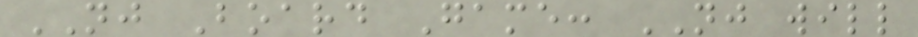NJ Board Game: NJ will
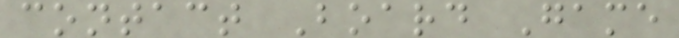contact Board Game
